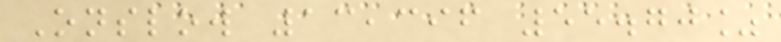Onslow 13,396 55.70%
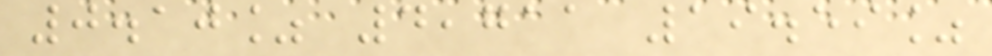0.10% 4,711 19.59%
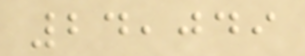24,049
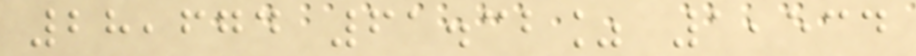28,674 61.32% 1,534
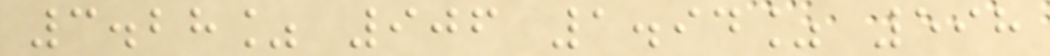3.28% 906 1.94% 598
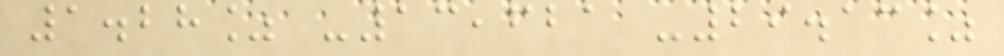1.28% -13,621 -29.13%
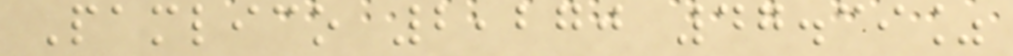Pamlico 2,270 47.39%
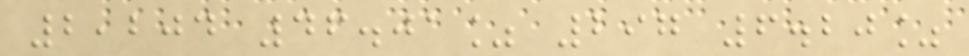2,204 46.01% 297 6.20%
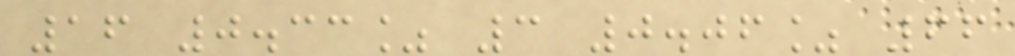16 0.33% 3 0.06% 66
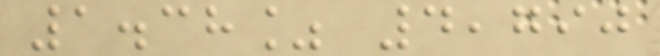1.38% 4,790
